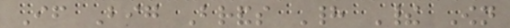If Big Brands Had Their Own
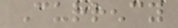Currency
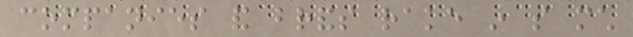companies and brands rake in so much
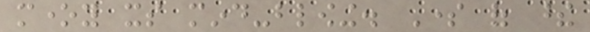money its mind-blowing. Some of these
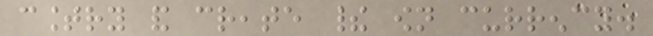country and create their own currency.
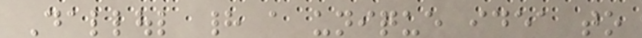Dalloul had a unique idea to
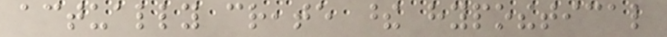actually create these hypothetical
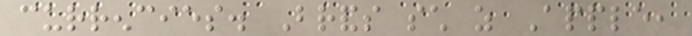currencies. Brands such as Apple,
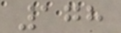178
